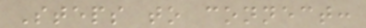Steps to connect:
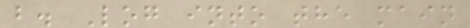b. Log into the main
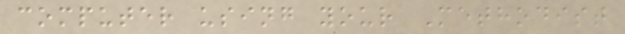computer using your Methodist
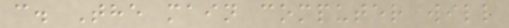c. The main computer will
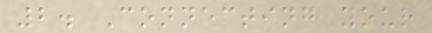2. Connecting your
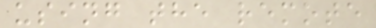using the remote
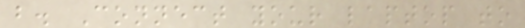b. Connect your laptop to
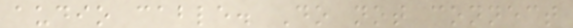audio cable. Do not connect
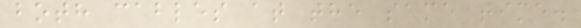both cables at the same time.
